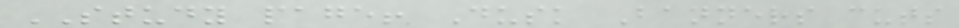STUDY page! Dusk Banners cuts
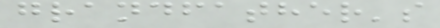grandfather's
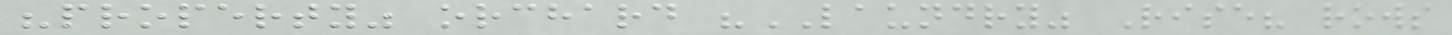"property" orchard "LAUNDRY" Rise? rows
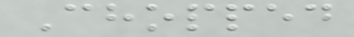Chopped
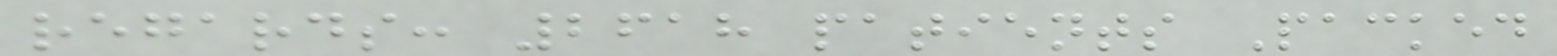regards: 2618 patients Packed
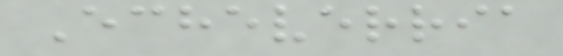Echeverria
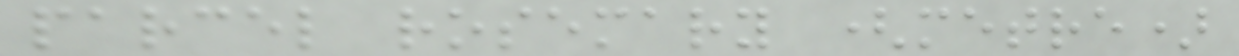parcel rosemary (metre)
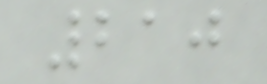210
